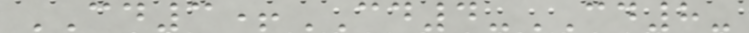CD3+CD4-CD8-
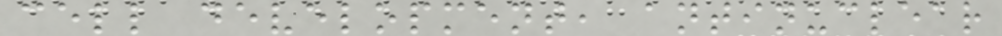cell development, antinuclear
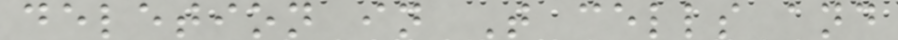deletion in T cells and
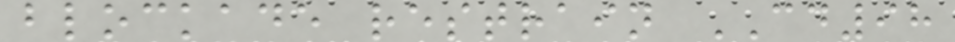blockade restrain CD98
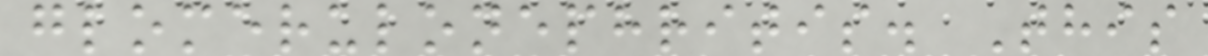glomerulonephritis. This
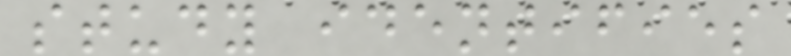study identifies
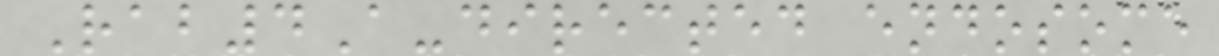Rab4A-directed endosome
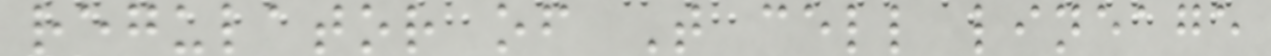regulator of T cell lineage
